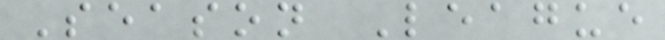Season League
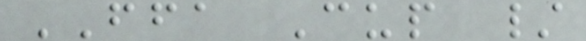FFA Cup /
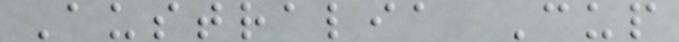Australia Cup
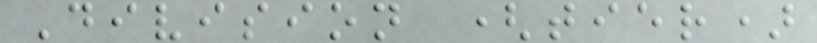Division (tier)
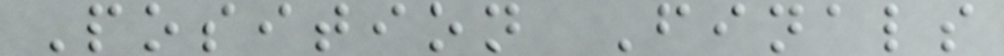Position Finals
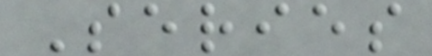Series
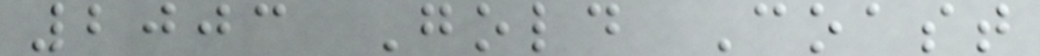2003 Gold Coast
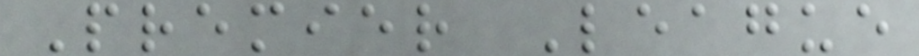Premier League
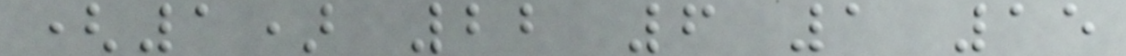(1) 22 6 1 15
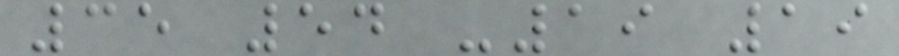35 54 -19 19
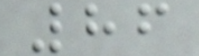86
